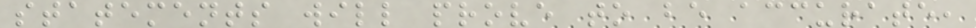statements will prove to be accurate,
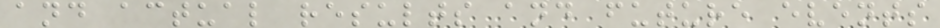and actual results and future events
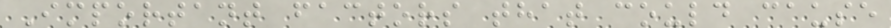Important factors that could cause
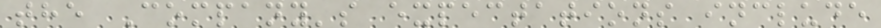the Company's expectations include
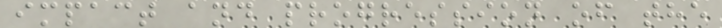impact and progression of the
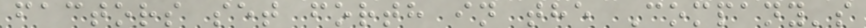factors set forth in the Company's
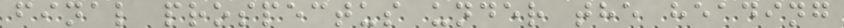final prospectus under the heading
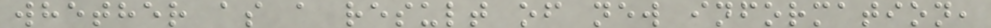whether as a result of new information,
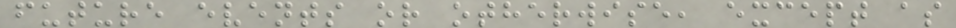future events or otherwise, except as
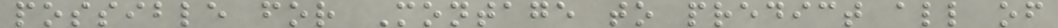possible for Montage to predict all of
